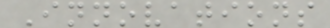Innovations
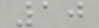10
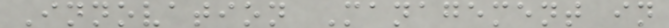Innovation Management in
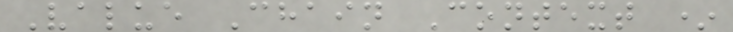Value Chain Context *
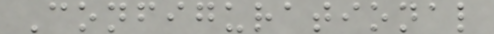Configurational
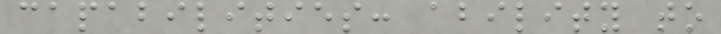capabilities: ability to
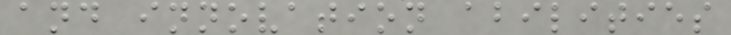and innovation abilities
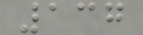137
